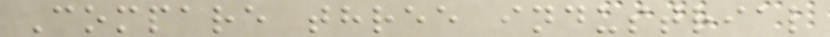Compare three industrial
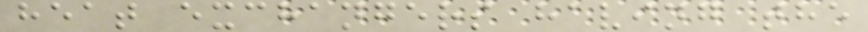heat exchangers having the
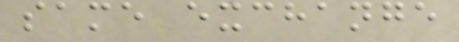same exchange
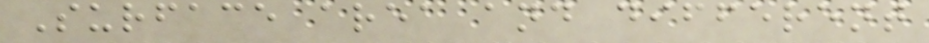Surface area and different
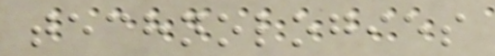technologies
